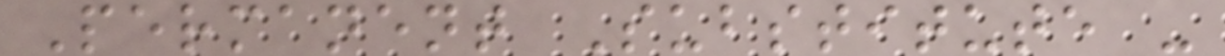Permanent Substitute -
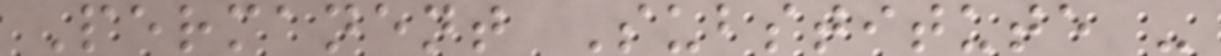Permanent Substitute -
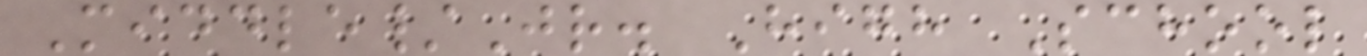Middle/Jr. High School
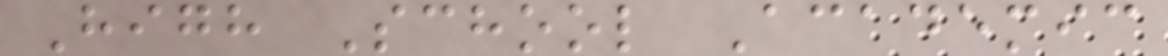High School Academic
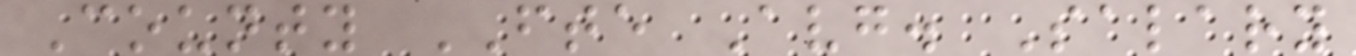County FTE Avg. Salary
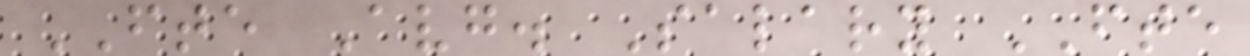FTE Avg. Salary FTE
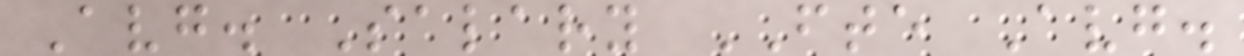Avg. Salary FTE Avg.
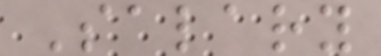Salary
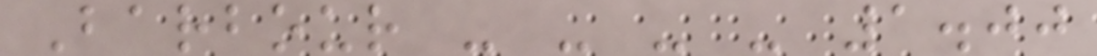Barbour - - - - 1.00
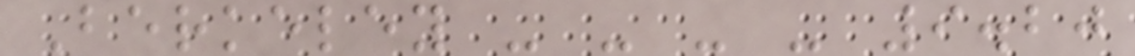Berkeley - - - - 9.20
